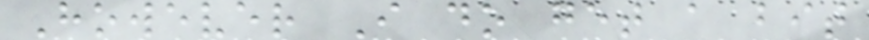However I do get a bit
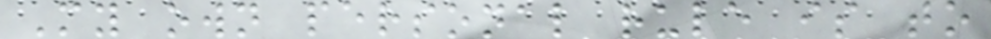My own personal rule is to
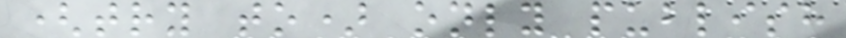(try to) only publish
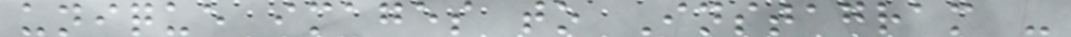unique images to Instagram -
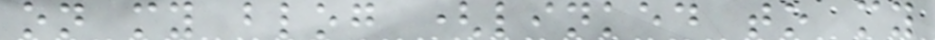on my blog (linked to my
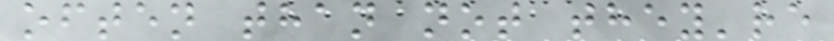often than not they're
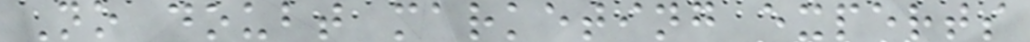No doubt marketing experts
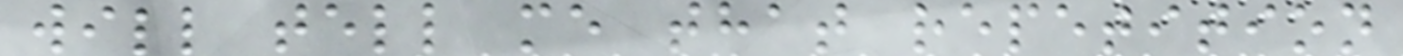will tell me that repetition
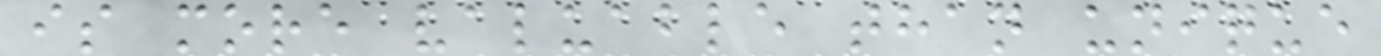is more valuable than unique
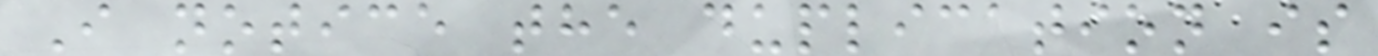I notice the duplication is
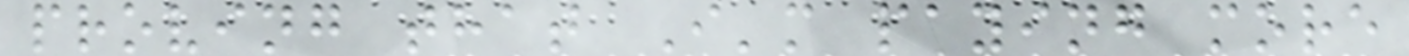proving that I'm paying more
